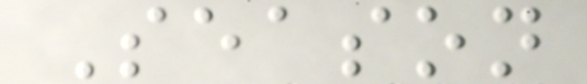Season
